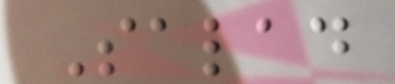Salad
